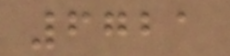6721
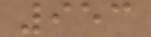953
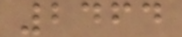2464
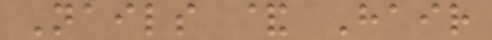Nails & Hair
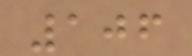106
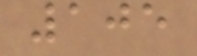105
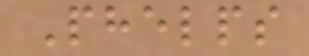Phelps
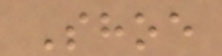Shoe
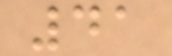41
